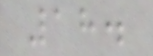18.
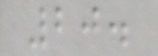20.
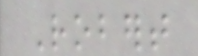Robert
